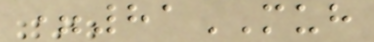=81MUH
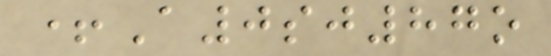+A0sj87o
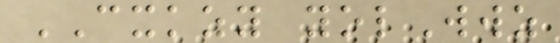CXKZY yolWwz
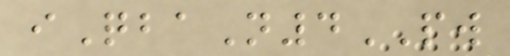iQbaN4PW
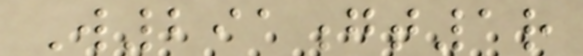W291gt1r
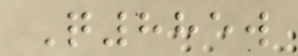Q885w
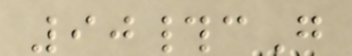90#cG
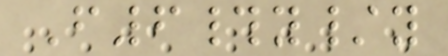F6#y/y
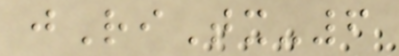jRiTx-6
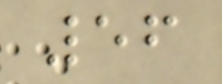56
